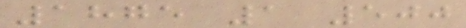1875 1 500
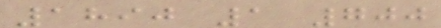1890 1 700
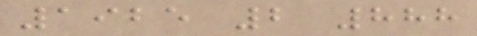1925 2 888
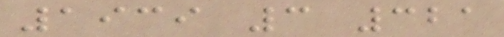1939 3 321
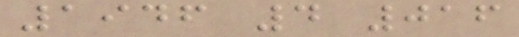1946 4 016
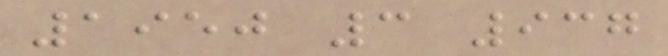1950 3 937
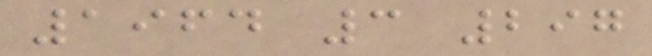1964 3 297
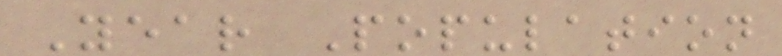Year Population
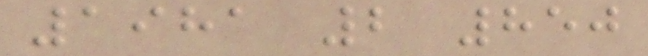1981 2 850
